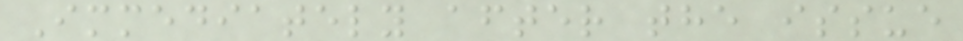Immediately after the issue
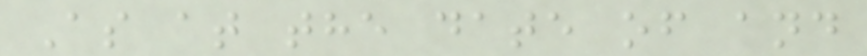As at the date of and
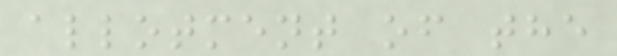allotment of the
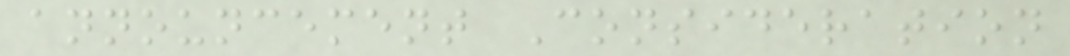announcement Consideration
